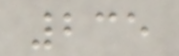235
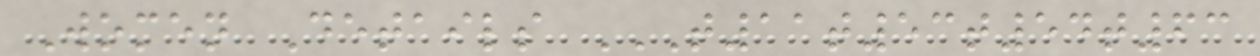Women Details T11T53T54T63
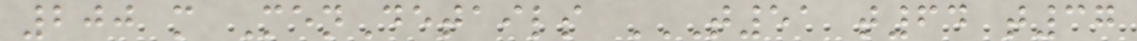200 m MenDetails T51 T64 T37
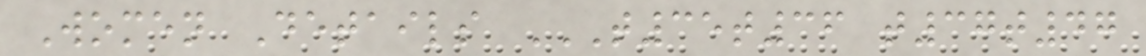Women Details T35T36 T37T47
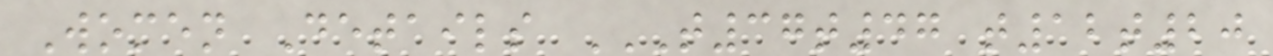Women Details T37T47 T12T20
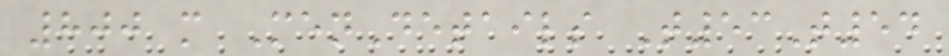800 m MenDetails T53T54
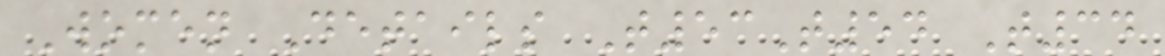Women Details T53T54 T34
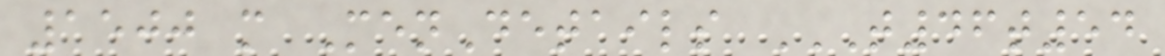1500 m MenDetails T46T54
